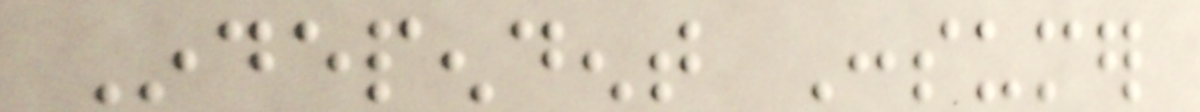Independent Consumer
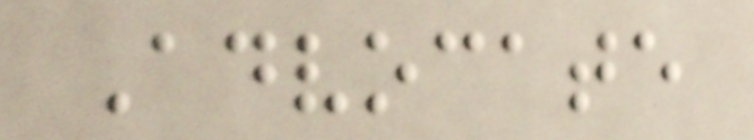Advocate
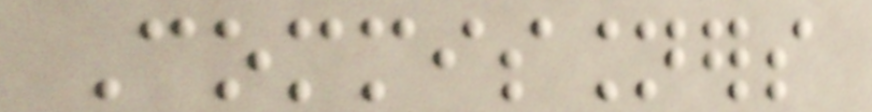Commissioners
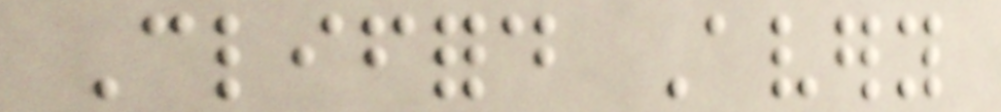Clifford Avery
